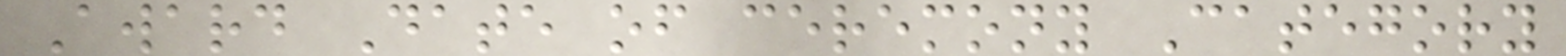Award Date of ceremony Category
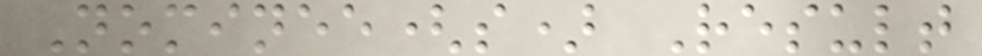Nominee(s) Result
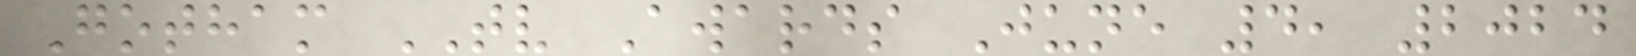Gotham TV Awards June 4, 2024
